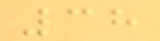38
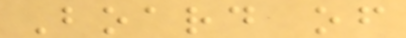Board of
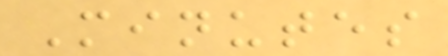Minutes
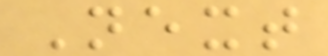Next
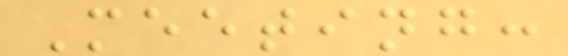Meeting:
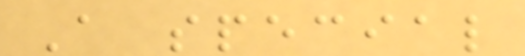A special
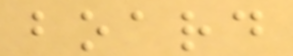board
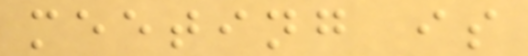meeting is
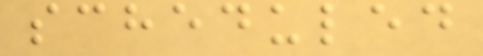scheduled
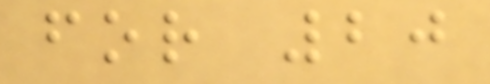for 20
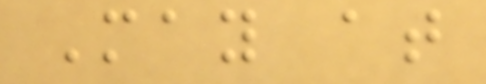May at
